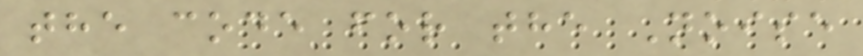the code for the Noise
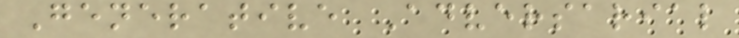Generative Adversarial
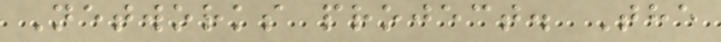Networks project. The
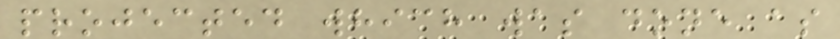projected which was done as
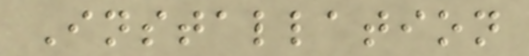Installation
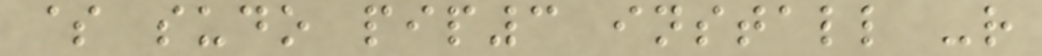$ sudo pip3 install -r
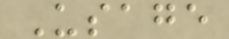Usage
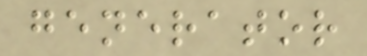generator
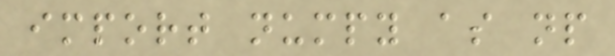import numpy as np
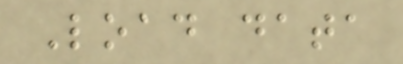Load data
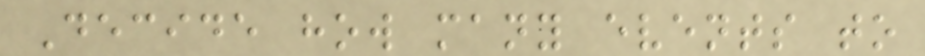Decide how many events to
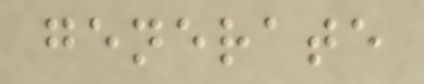generate
